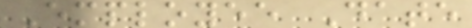Employee Date
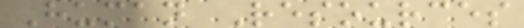Human Resources
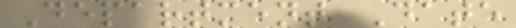Department Date
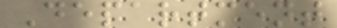Department
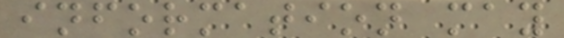information may
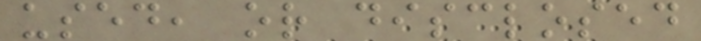used, or disclosed
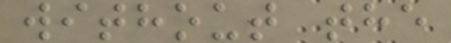without the
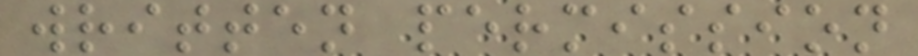written permission
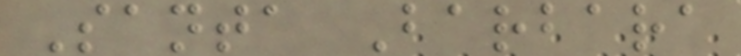Santa Barbara
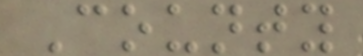County
